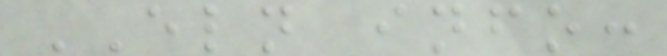ELN info:
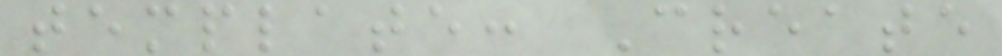template: Create
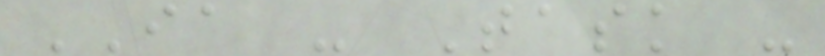IA - Task -
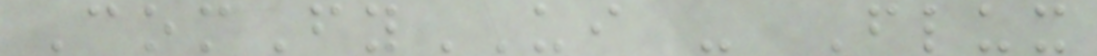ComFyUI - Flux
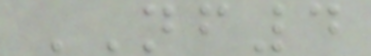NF4
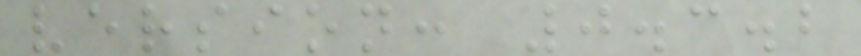version: 0.3.2
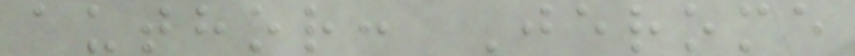author: Jerome
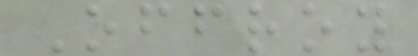Offroy
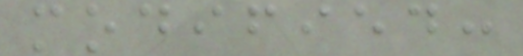modified:
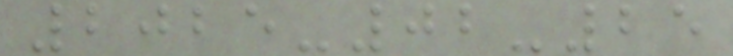2025-02-25
